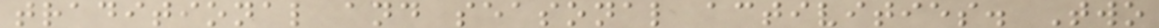traditional and seasonal activities. Two
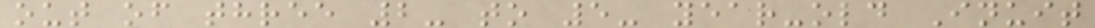out of three 2- to 5- year-old Inuit
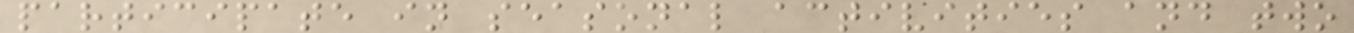participate in seasonal activities and two
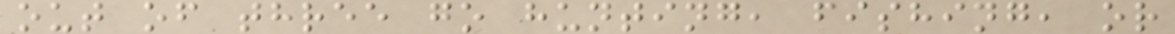out of three go hunting, fishing, or
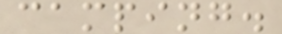camping.
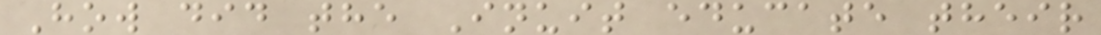How did the Inuit educate their
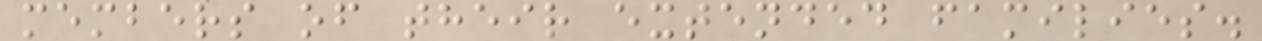members of their extended families.
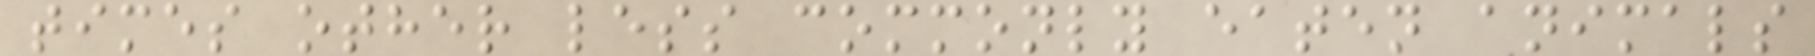times other less commonly eaten animals
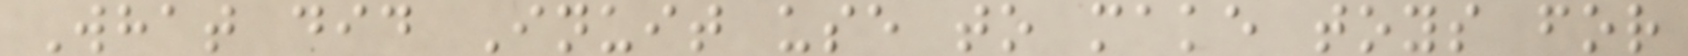What did Inuit use to make toys for
